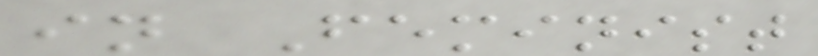in Feminist
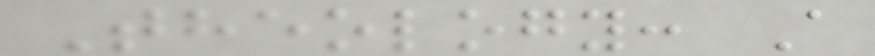Theology: A
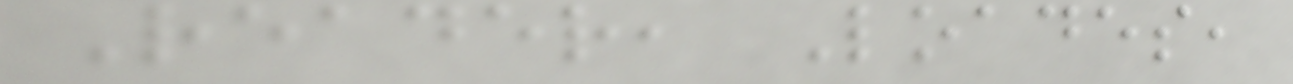Reader, Loades,
